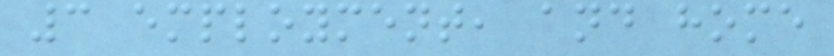3 employment, and home
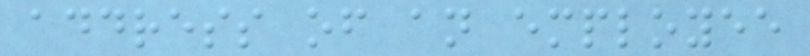address of an employee
